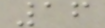16
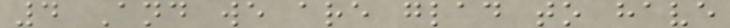4 And we are glad to have
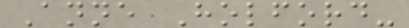Anne Holford-
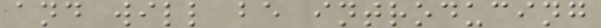and will be introducing
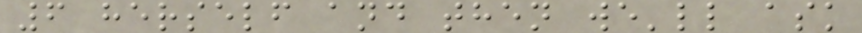6 herself and then we'll ask
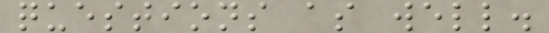questions as well.
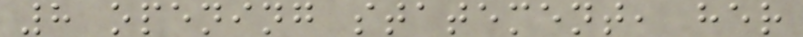8 opening statement, her
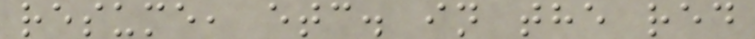resume, etc. in the red
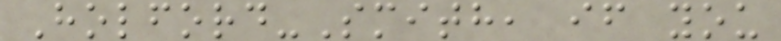Holford-Smith, if you
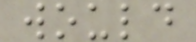would
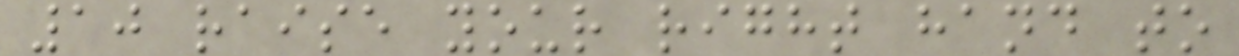10 raise your right hand to
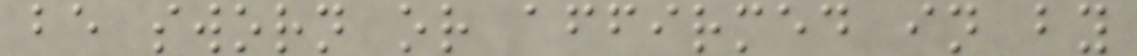be sworn or affirmed in by
